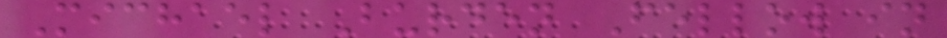Michael Burden Fellow in
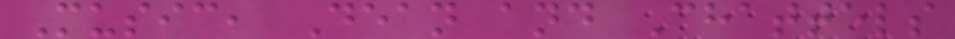Music, Dean and Chattels
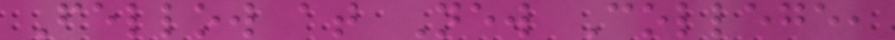Fellow at New College,
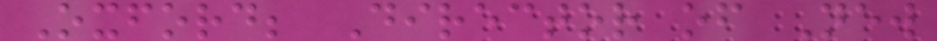Oxford; Director of New
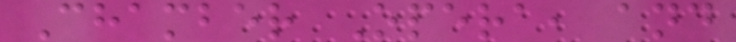Chamber Opera, and
